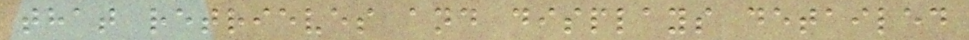that retrieves and displays detailed
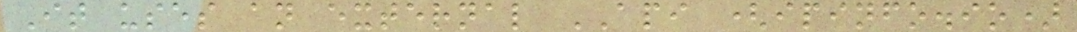It uses an external API (ipinfo.io)
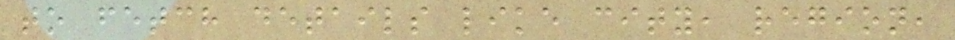to fetch details like city, region,
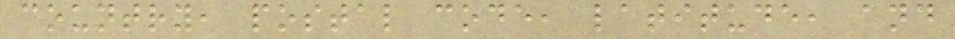country, postal code, latitude, and
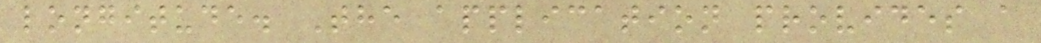longitude. The application provides a
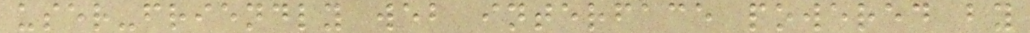user-friendly web interface powered by
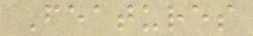Features
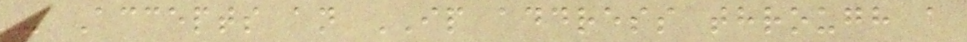- Accepts an IP address through a
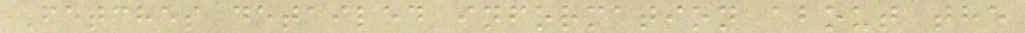Fetches detailed information about the
